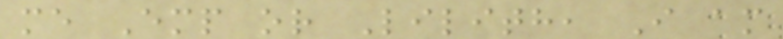me Emp or Lilith, I am
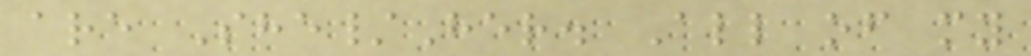are She/Her. All of my
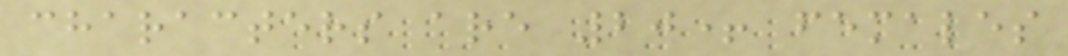characters are 20+ females
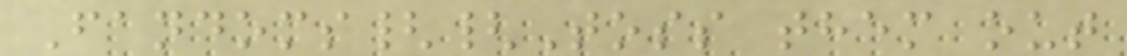Fandoms{{Toss them out
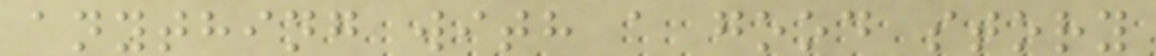anything with a good story
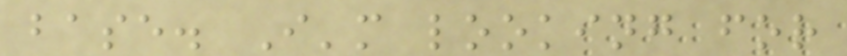base. I'm looking for
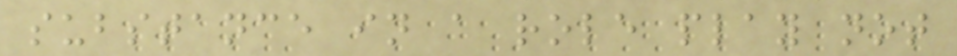substance in a role play not
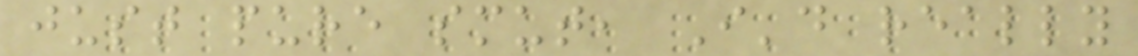just pure smut, I'd really
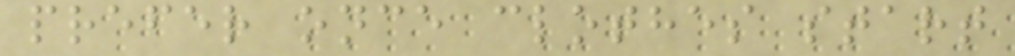prefer once clothes start
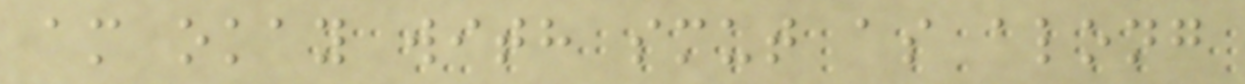am okay with smut as along
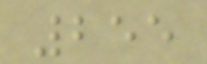255
